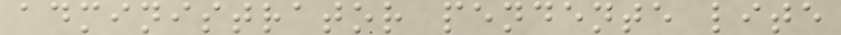administrator pendente lite
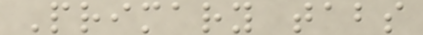Primary tabs
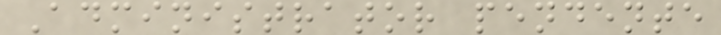Administrator pendente
